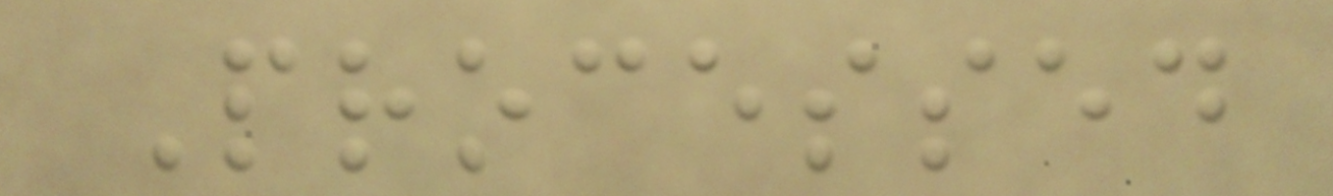Processed
